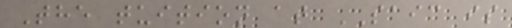The tuition at SAIC is
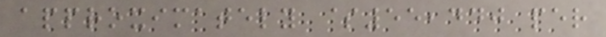approximately $55,440 per
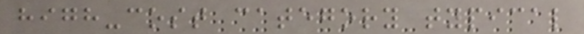high-cost category typical
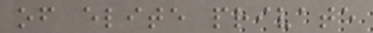of elite private
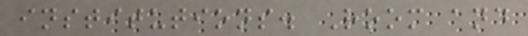institutions. Room and
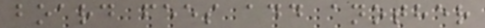board fees add another
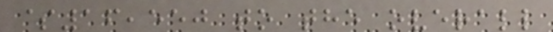$16,550 to the overall
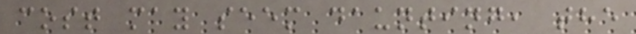cost may seem daunting, the
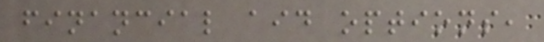financial aid options,
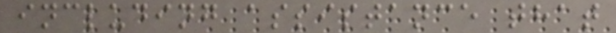including assistance that
